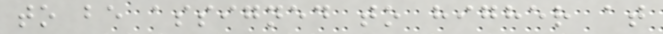to be assigned to higher at
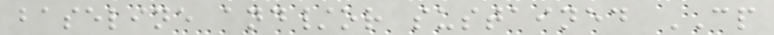baseline and/or sustained CP
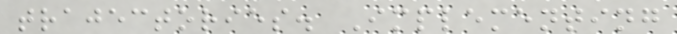trajectories. Implementing
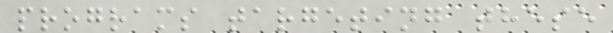programs targeting these
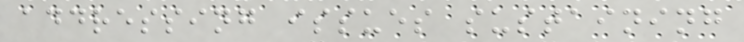addressing issues sustaining
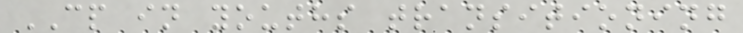CP in youths transitioning
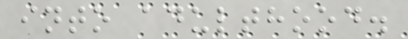into adulthood.
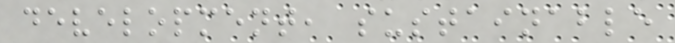development, sustainable
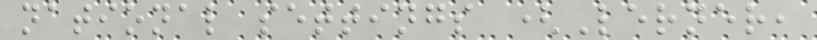national settings (Lerner,
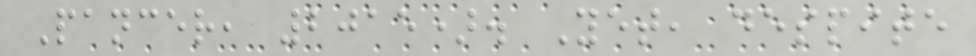Pancer, 2015). Yet, despite
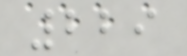229
